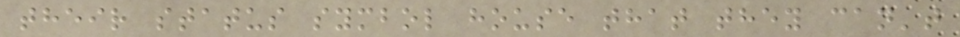their status symbol house that they can't
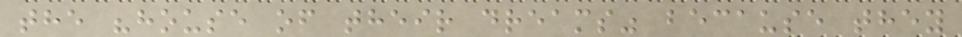the "house of their dreams" because they
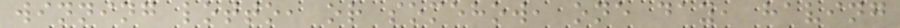winning lotto, or somehow, one day, having
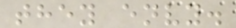they envy.
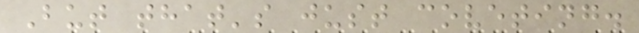But that's just coveting.
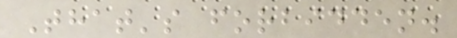That's forbidden.
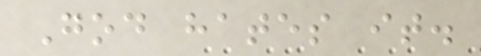God hates it.
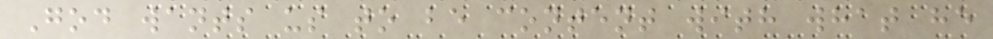God wants us to be content with what he
